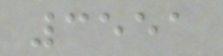3551
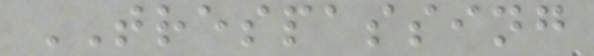TRESPASSING
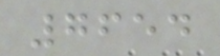7654
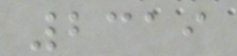2319
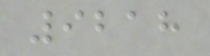9218
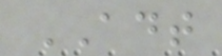ADT
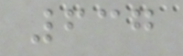637
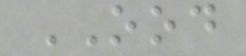OOD
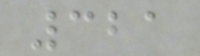321
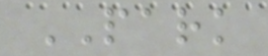PARK
